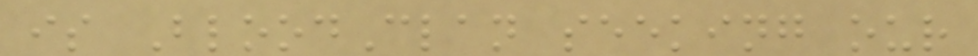is BloodClan seeking our
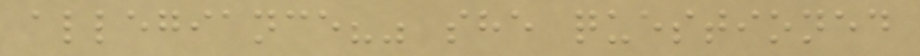allegiance?" she questioned
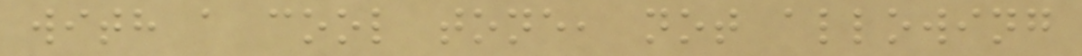with a cool tone, not allowing
